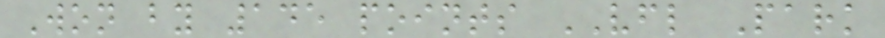Won by 145 points VFL Park
